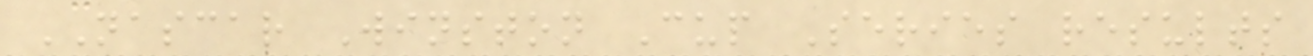NASCAR Winston Cup Series results
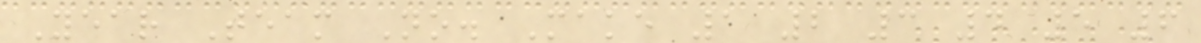Year Team No. Make 1 2 3 4 5 6
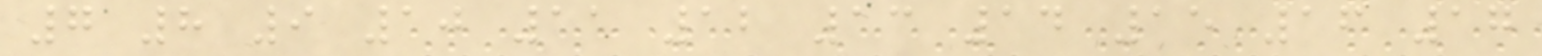7 8 9 10 11 12 13 14 15 16 17
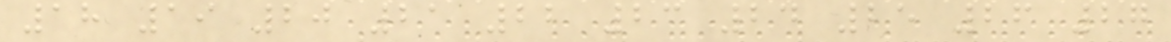18 19 20 21 22 23 24 25 26 27
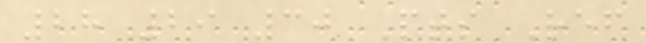28 29 30 Pts Ref
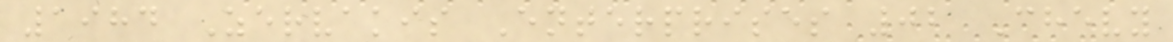1984 Zervakis Enterprises 02 Chevy
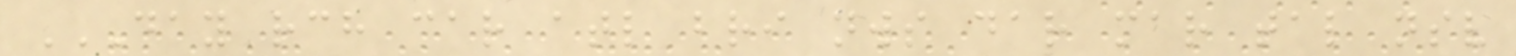DAY RCH CAR ATL BRI NWS DAR MAR TAL NSV
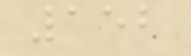152
